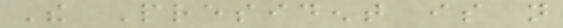The President is not
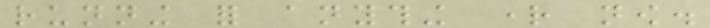running for anything right now.
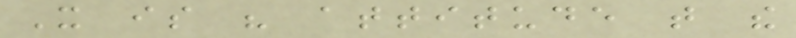It is his attitude that the
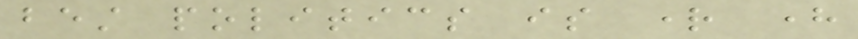best politics is right here
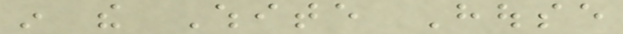in the White House
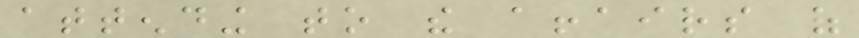attending to the affairs of
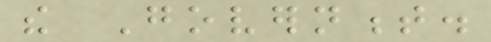the Government.
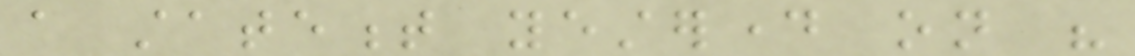a statement yesterday on his
